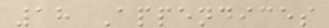18 Appendices
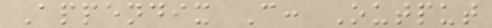Appendix C: Output
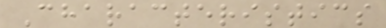Characteristics
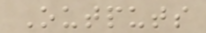Outputs
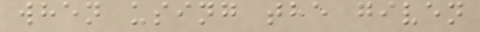when using the given
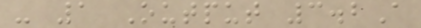- 1 Output 3.2A
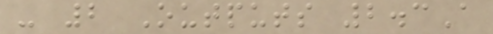- 2 Outputs 2.3A
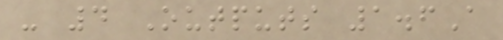- 4 Outputs 1.6A
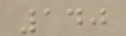140
